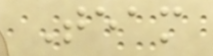Team
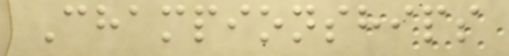Championships
